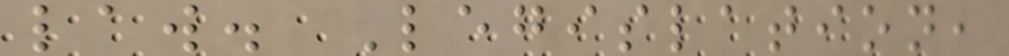law. Legislation,
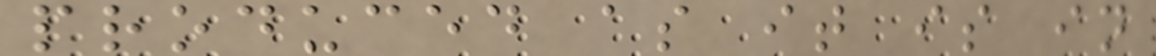produced as it is in
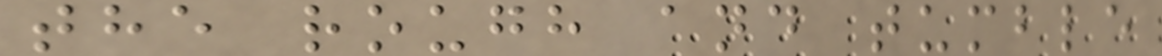the rough and tumble
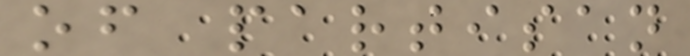of partisan
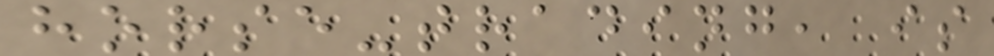horse-trading, is
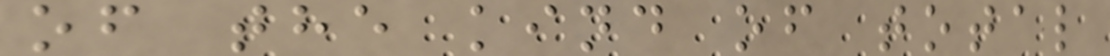of the kind of total
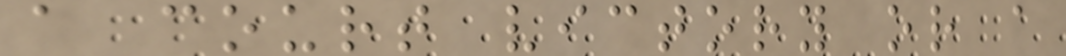a court victory or a
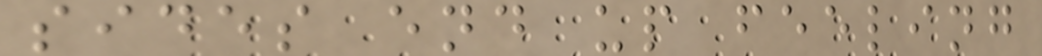sides end up feeling
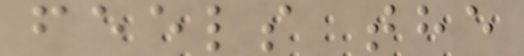feels the
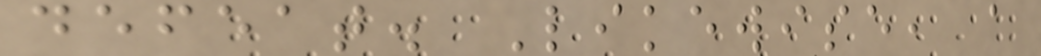defeat. Likewise, a
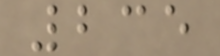235
